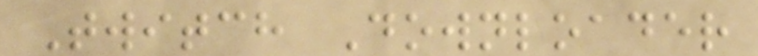Twitch Downloader
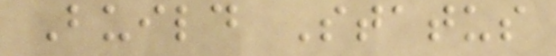Build Status
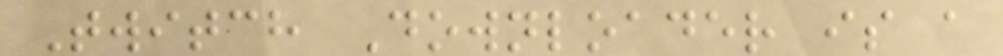Twitch Downloader is a
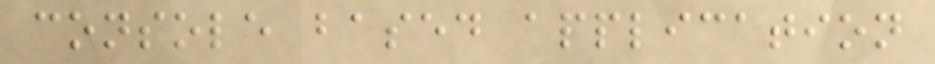console based application
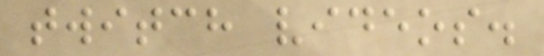twitch videos.
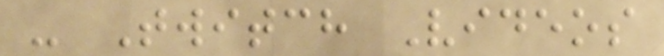- Twitch Videos
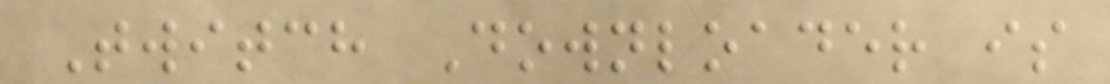Twitch Downloader is
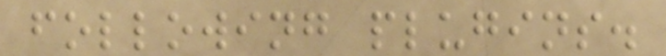following plugins.
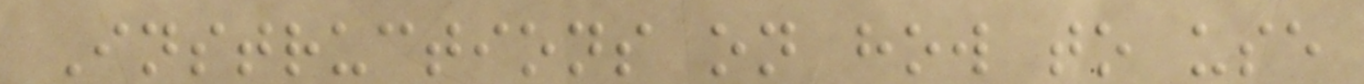Instructions on how to use
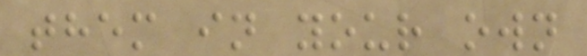them in your own
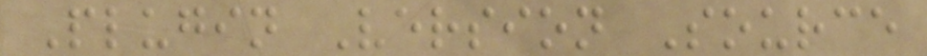Plugin Version Source
